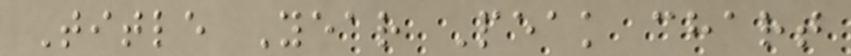Title Year Peak chart
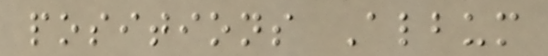positions Album
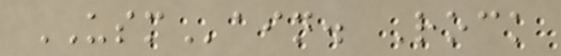USMain. Rock
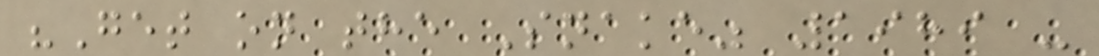"Get on the Snake" 1989 -
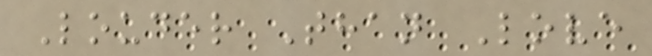Louder Than Love
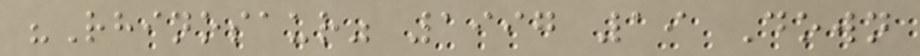"Rhinosaur" 1997 19 Down
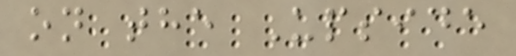on the Upside
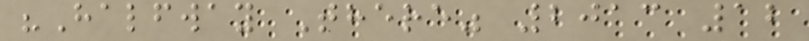"Halfway There" 2013 12
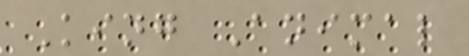King Animal
